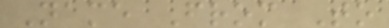Name From To
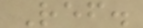Ref.
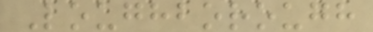Loughborough
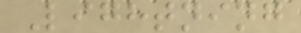Lightning
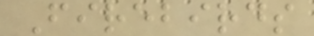Firebirds
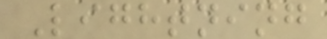Lightning
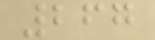267
